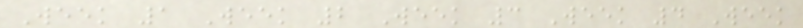Week 1 Week 2 Week 3 Week 4 Week
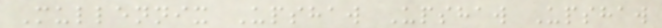Mullennix Upshaw Upshaw Upshaw
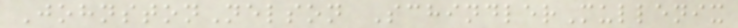JohnstonNelson SchindlerMullenix
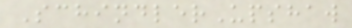SchindlerUpshaw
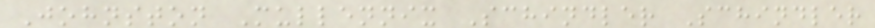Johnston Mullennix Schindler Schindler
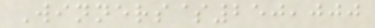Winners$250,000
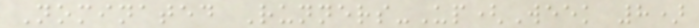Nominated Runners-Up(Week 8)
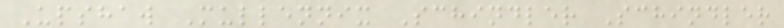Upshaw Mullennix Schindler Schindler
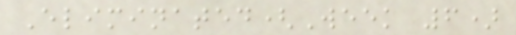Eliminated(Week 6)
